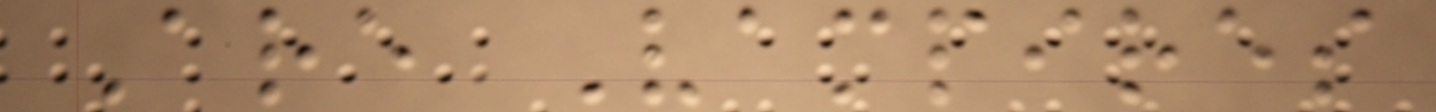Are Vampires
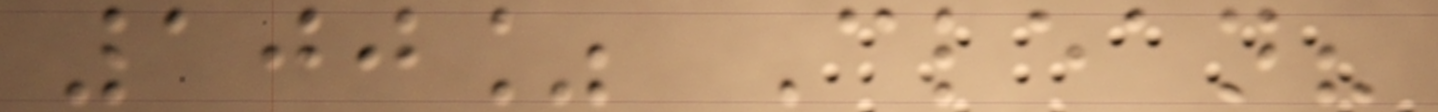100% Clean?
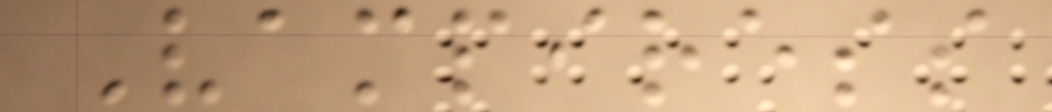Vampiress
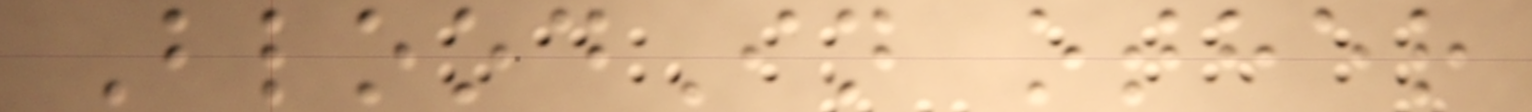BloodIn other
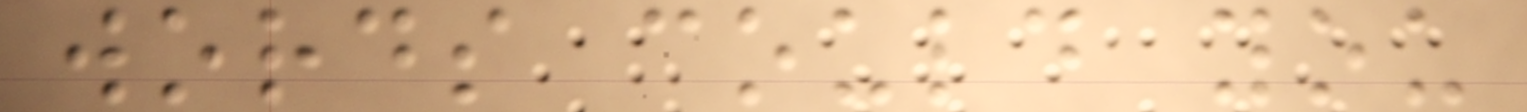words could you
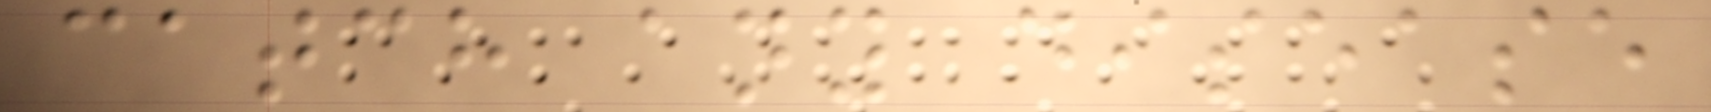catch any disease
